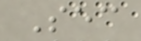Sec
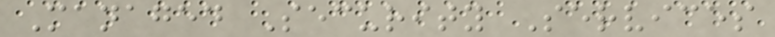Managed Security Services
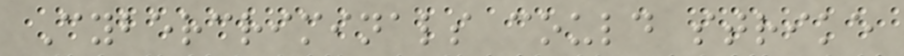Cybercriminals could strike
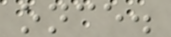once.
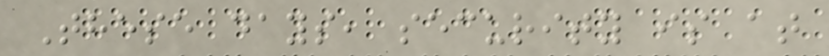These days, security is at
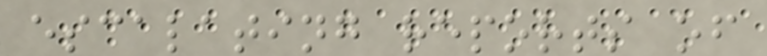escalating reports of
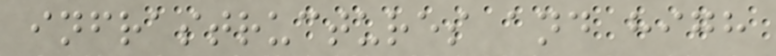infrastructures and high
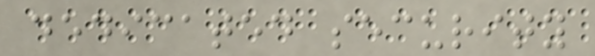dedicated security
